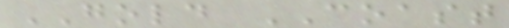GOLD COAST
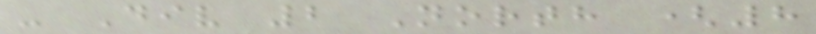- Div 2 North (8
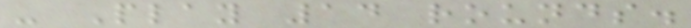- Play 14 rounds.
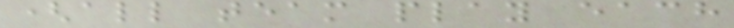(all team play each
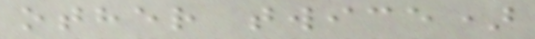other twice)
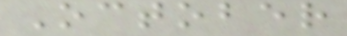October
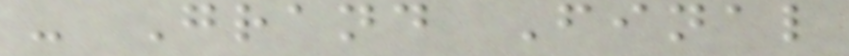- Grand Final
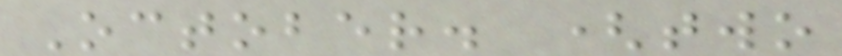October. (two
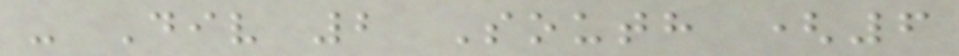- Div 2 South (6
